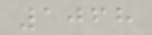1068
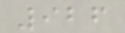926
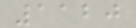1120
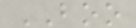BOO
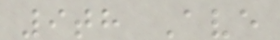9th Ave
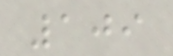109
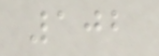102
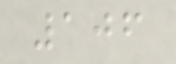106
